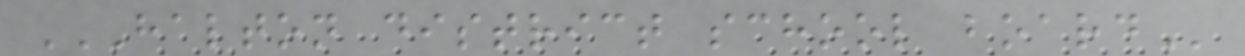HALTON DISTRICT SCHOOL BOARD
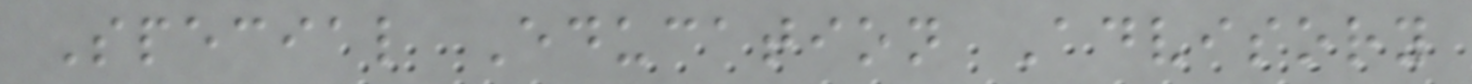Special Education Advisory
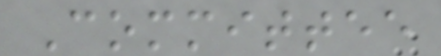Committee
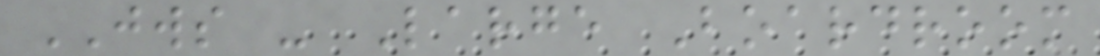JWS - Large Boardroom
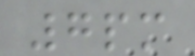7pm
